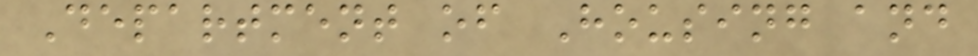Department of Housing and
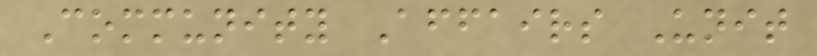Community Affairs Unit
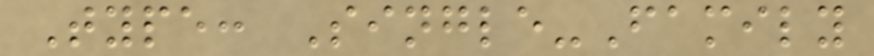Type: Single-Family
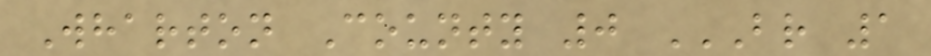Wharton County 0 BR 1
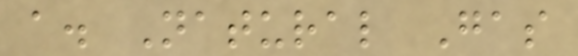a. Natural Gas
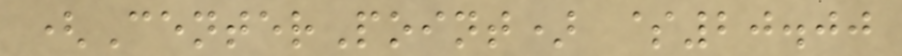(CenterPoint) $20.00
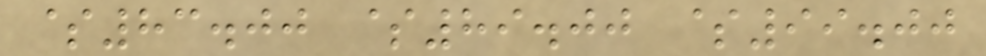$83.00 $89.00 $99.00
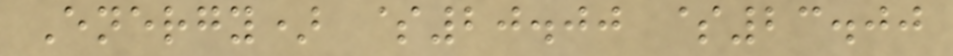Energy) $20.00 $23.00
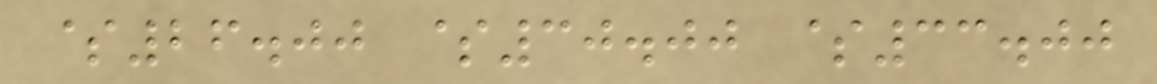$26.00 $30.00 $33.00
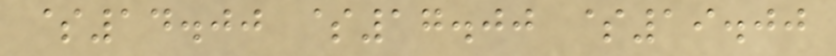$14.00 $17.00 $19.00
